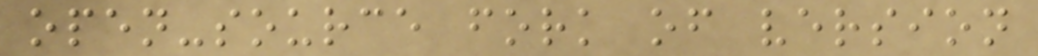open-source fork of version
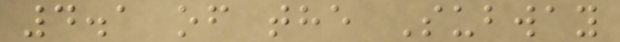4.1 of the Subway
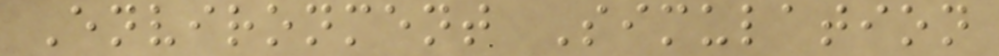Environment Simulation
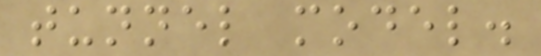tunnel model.
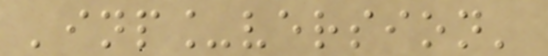'inp_version'
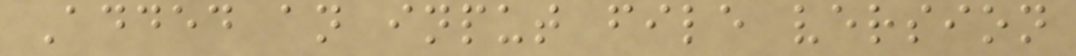Added an input file version
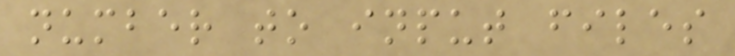number to input files
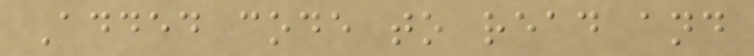Added code to read and
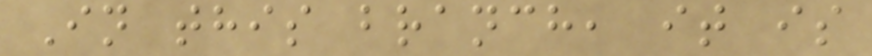In this branch, it is
